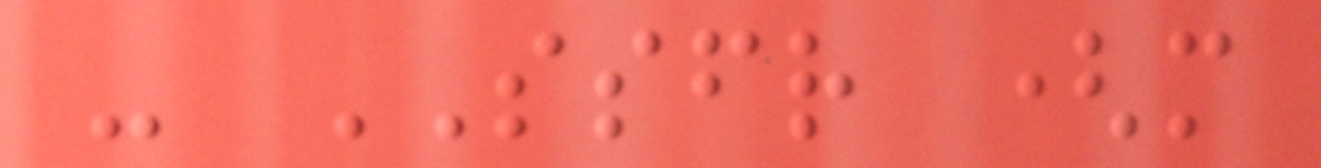- SSFR (more
